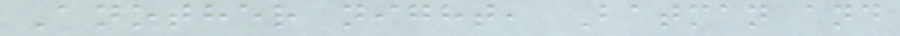Another night, Batman and
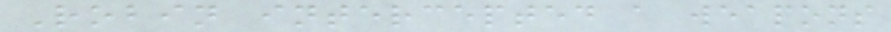Robin intercepted a weapons
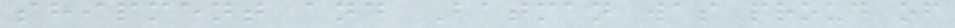shipment and Batman was proud of
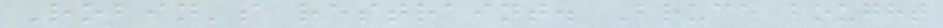Robin's restraint. Bruce bought
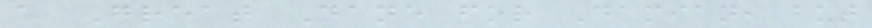a Great Dane for Damian, but
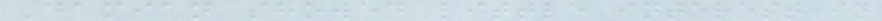Damian showed little interest in
